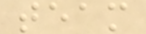team
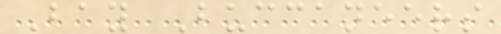Bay Buccaneers
